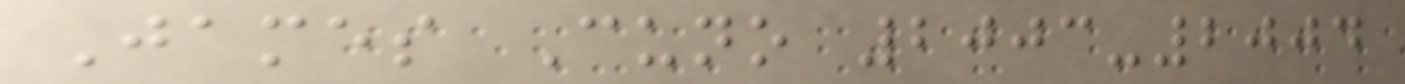James Cuno 2003-2004
